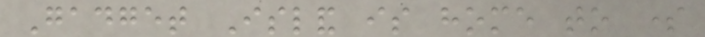Gadget Island is home to some
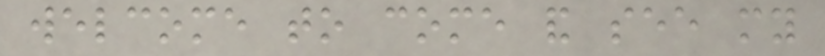welcome to come and see my
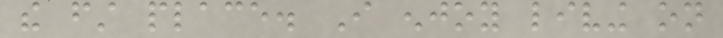the first place. I enjoy living on
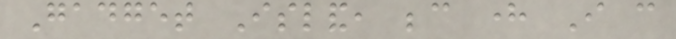Gadget Island, because here I can
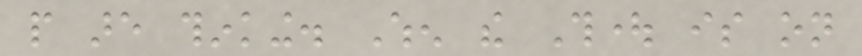people are thinking. When the Thought is on
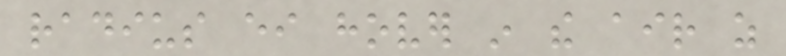radius either hover in the air as
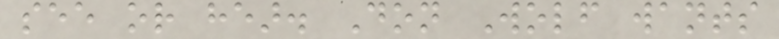see or hear. Don Wolf wants
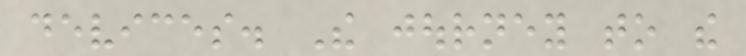devices. The journey to the
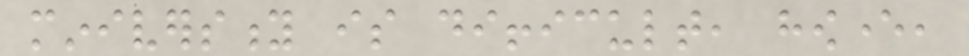miniversity is difficult, however,
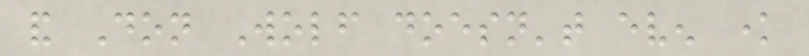and Don Wolf doesn't even know
